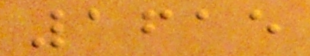1615
